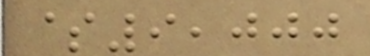$9,000
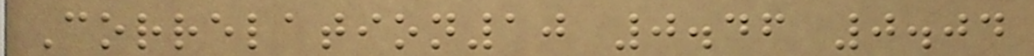Correlation10 0.46 0.04
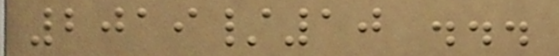2019/10 ...
